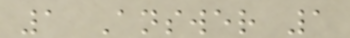1 Answer 1
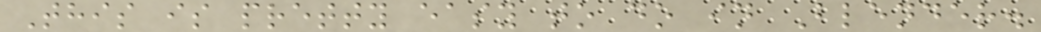This is pretty easy to do in Blender.
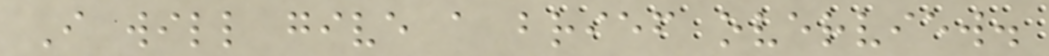I will give a brief overview.
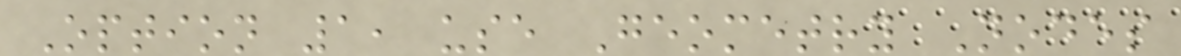Option 1, use Geometry Nodes
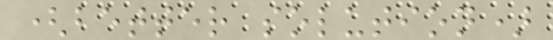(better solution)
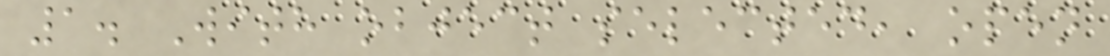1. With object selected, open
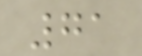71
